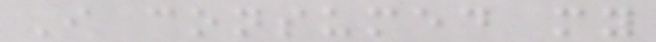I consumed my
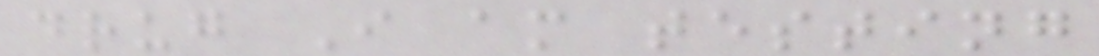drug I am testing
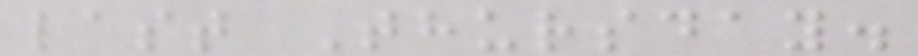last Thursday.
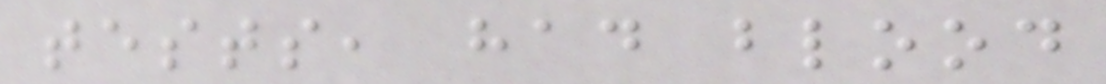tests, had blood
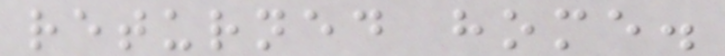returned home.
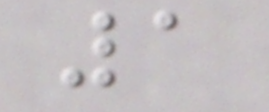1
